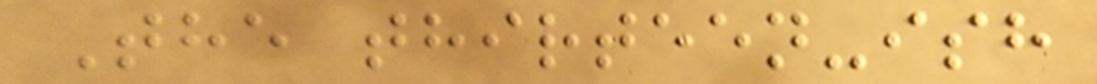The thirteen-ish
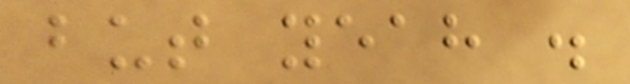but yeah .
